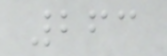263
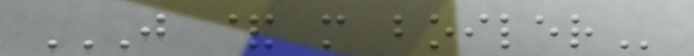J & M BOILER
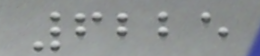6225
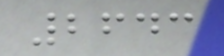2643
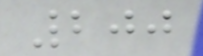200
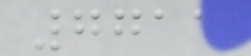7711
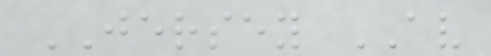JERSEY AV
